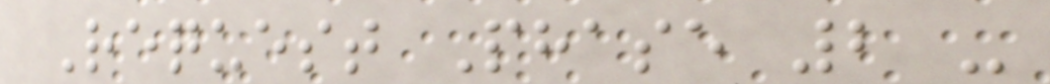Request Phase 2 -
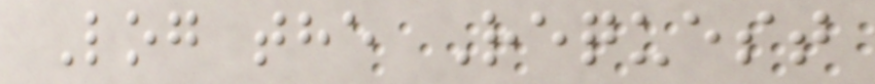Log the Request
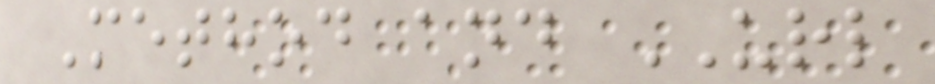Method and URL
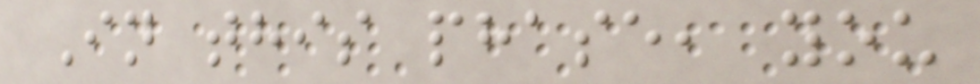In this phase, you
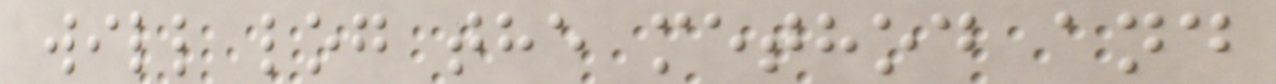will log the method and
